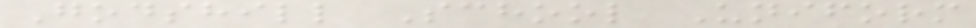Godshill School Uniform
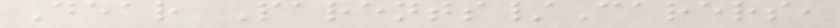Dear Parents/Carers,
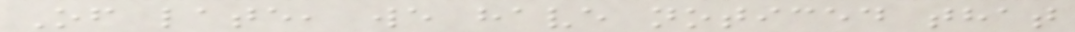Of late, we have noticed that
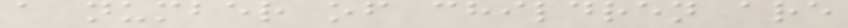a number of children are
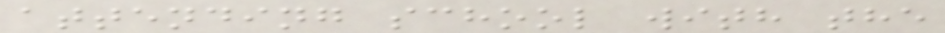attending school with the
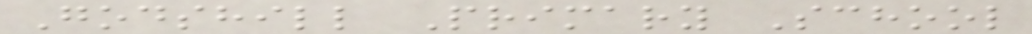Godshill Primary School
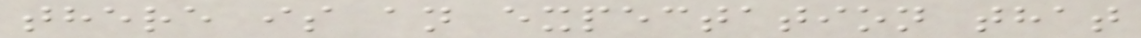there is an expectation that
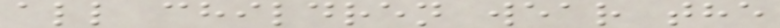all children wear the
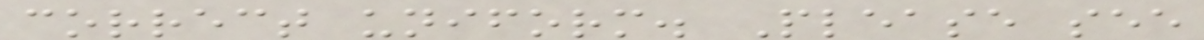correct uniform. Please see
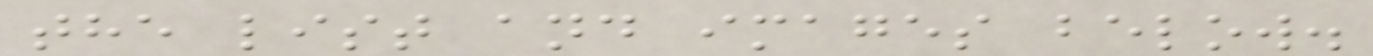the list and images below.
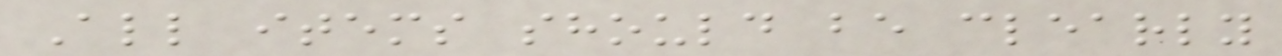All items should be clearly
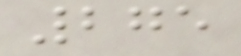275
